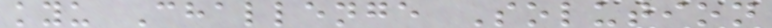kyu Challenge Solution
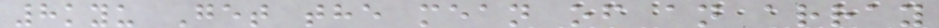8kyu Get the mean of an array
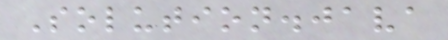Solution.java
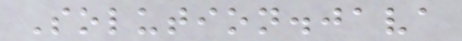Solution.java
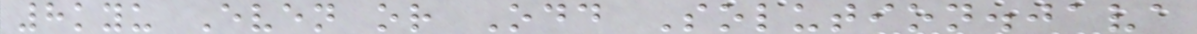8kyu Even or Odd Solution.java
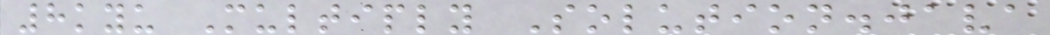8kyu Multiply Solution.java
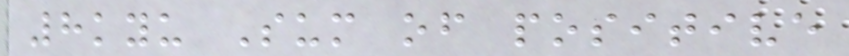8kyu Sum of positive
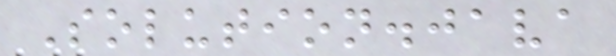Solution.java
